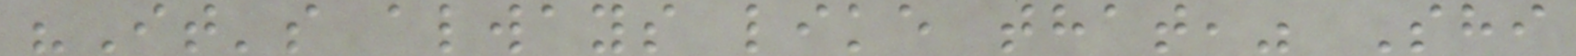"It's always like that," Shi
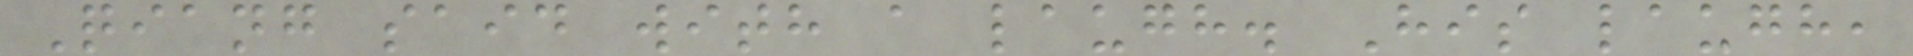Qiang said with a laugh. His laugh,
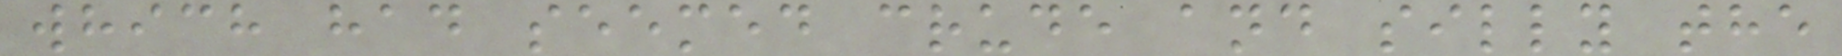which had seemed crude and silly the
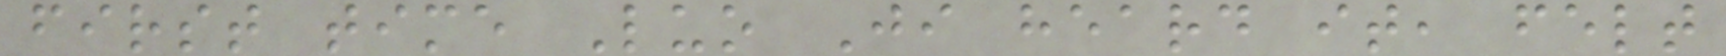first time Luo Ji heard it, felt
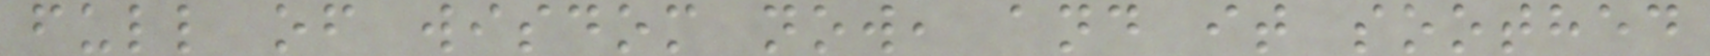full of wisdom now, and it soothed
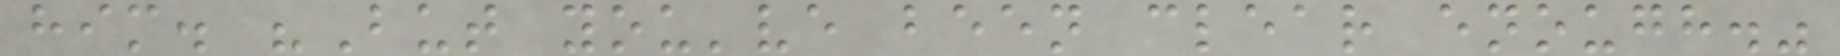him. "But you've been clear enough."
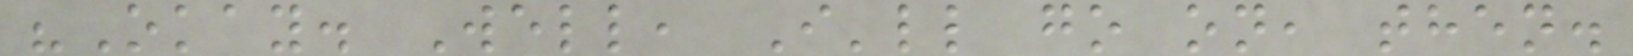"Okay. Well, I'll go on, then.
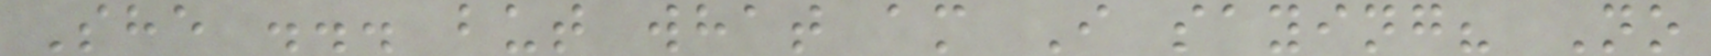She ... but what am I saying? No
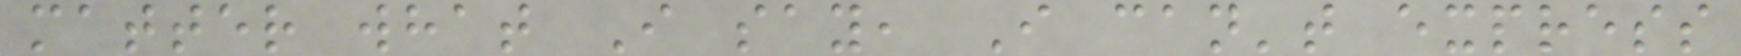matter what I say, I can't express
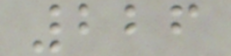226
